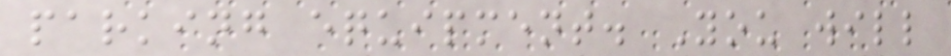parking equipment. You will
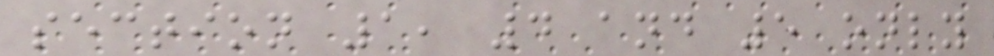section 1, 4 and 5 only
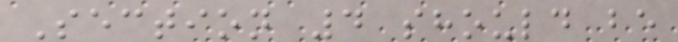Section 4 should be
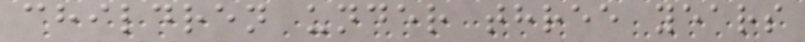children under three years
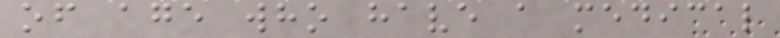of age who have a medical
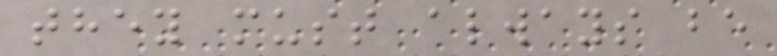they must always be
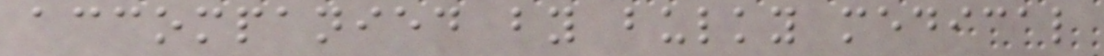accompanied by bulky medical
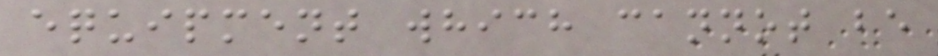equipment which cannot be
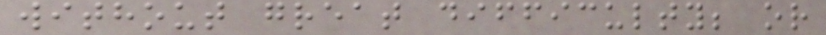without great difficulty; or
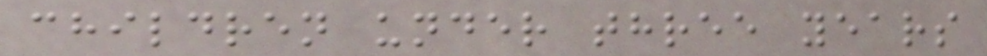children under three years
